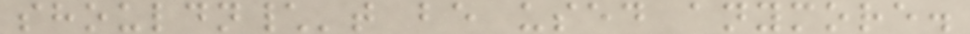shouldn\'t be used anymore.
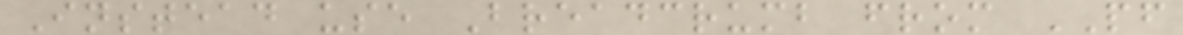Instead use Breadcrumb from PF
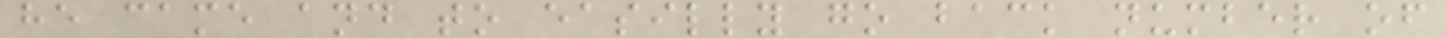he came and to easilly go back number of
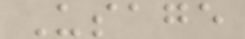Usage
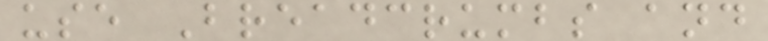use Breadcrumbs and
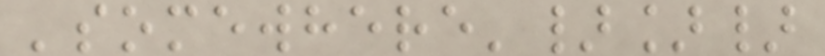'somewhere'}]}
